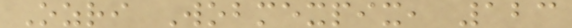Ozri Wobmexpix, 123
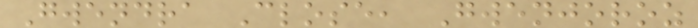Gwendra Close, Gwenjoroz
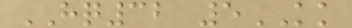HQ32 5KK
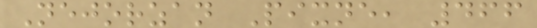Nejorzan Pixne, 466
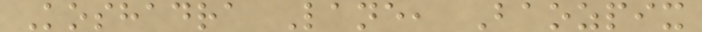Koshadra Lane, Baozpix
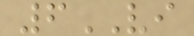6VI
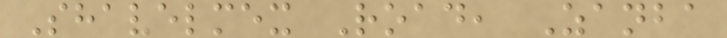Shavelmex Road, Zanba
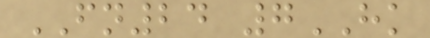FN24 7HK
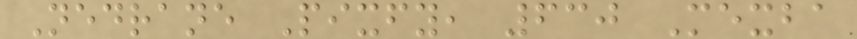Nedrane Pixfy, 630 Mexba
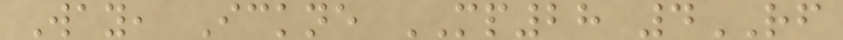Way, Ickne MP28 4RF
